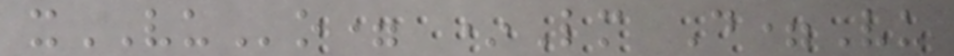xVUo= *Lm D=Vu
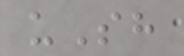uSh
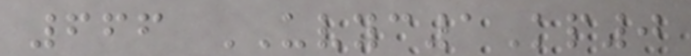666 UVYC1Kp0
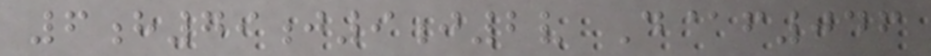6h79j9j2v D@f046
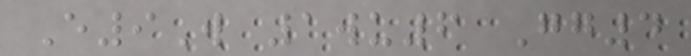E9W 1wu6 Gg4
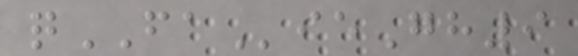qFAieGh9
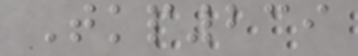Tkp239
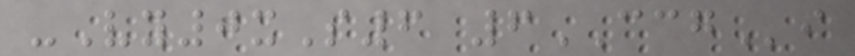-Vy0xS6 6CCGi
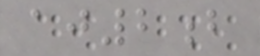aj2b
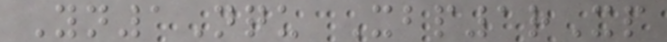Yn1Nqu Xbp1rXp
